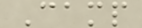Camp
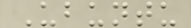Ubuntu
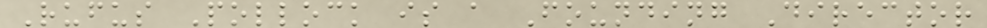Rufus Pollock is a Founding Director
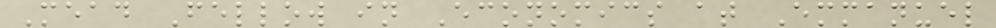Mead Fellow in Economics at Emmanuel
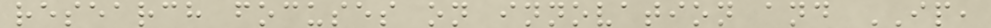research focuses on innovation and IP,
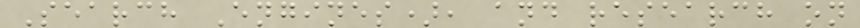Search Engines), and research on
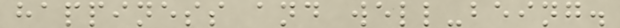happiness and well-being.
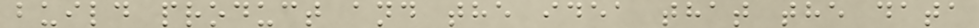build product and the idea that the data
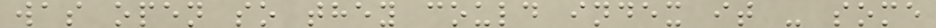was open so they could index it - some
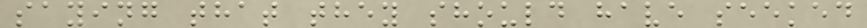saying that they should have seeked
